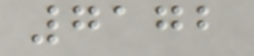7172
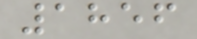1856
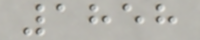1858
